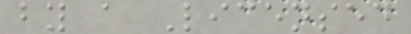by a Licensed
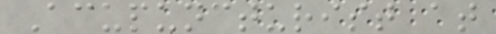Acupuncturist at
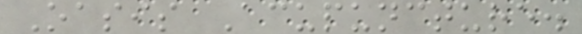Oasis Acupuncture.
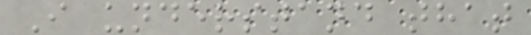I understand that
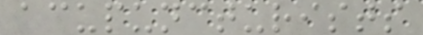acupuncturists
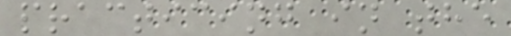practicing in the
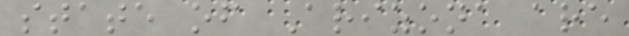state of Arizona are
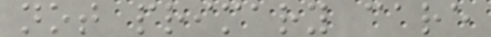not primary care
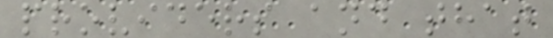providers and that
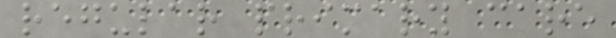regular primary care
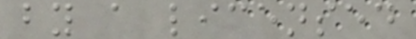by a licensed
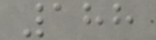188
